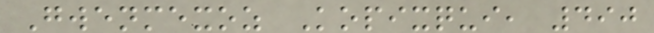Gwenmexoz Kopixqui, 490
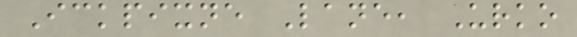Ickpixne Lane, Urko
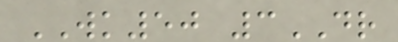WK50 3DR
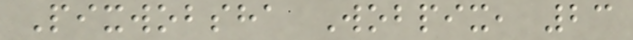Pixwobsha Wobpix, 23
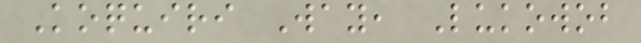Koquiri Way, Lukowob
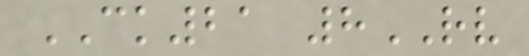CK21 8RV
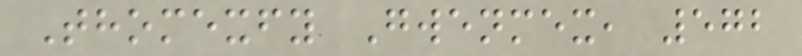Thomexfy Gwenmex, 572
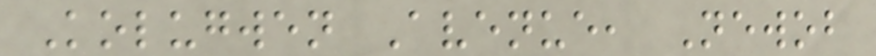Kolugwen Avenue, Newob
